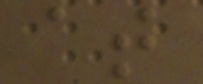at
